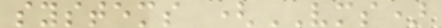systems (VMS)
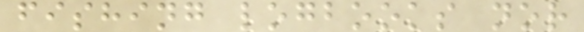fishing logbooks nor
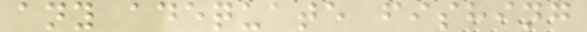any adequate fishing
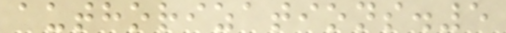authorizations.5
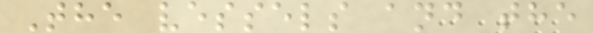The vessels and the
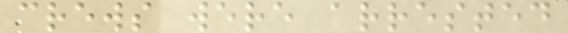crews were arrested
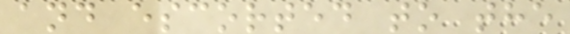and escorted to the
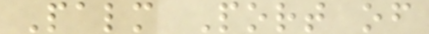Palm Port of
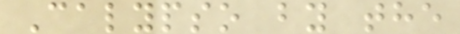Calypso by the
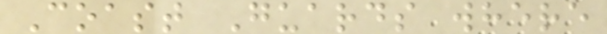Coast Guards where
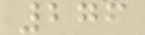276
